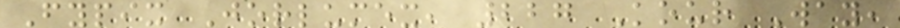Fypix Jorlumex, 227 Kour Way,
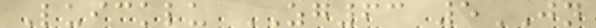Luicklu ZG63 5JN
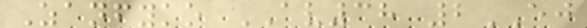Zanfyko AV38 2EJ
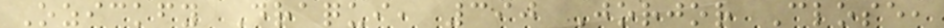Ozickfy Draqui, 390 Jorjor Close,
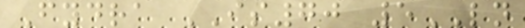Fydra IS70 5LN
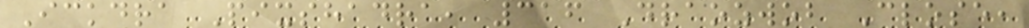Ickdra Pixshadra, 316 Draozwob Close,
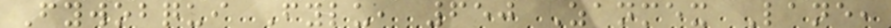Fywobqui Fylu, 650 Zanmex Lane,
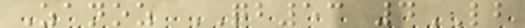Zanoz QB53 4LB
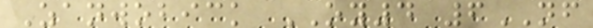Zanwobick OY4 6NF
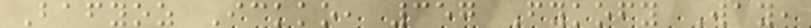Bafyoz Ickko, 357 Fykofy Way,
